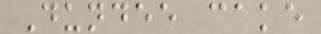Dundee cake
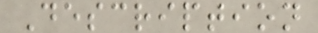Description
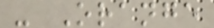- Orange
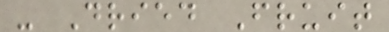- Dried Fruit
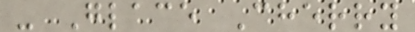- Glace Cherry
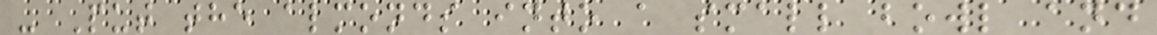- Put the almonds into a small bowl and
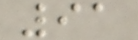91
